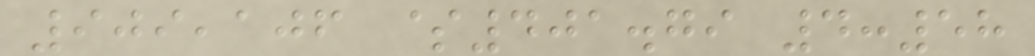909,106 $401.79 4:58
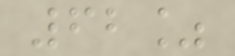62%
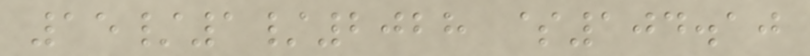15/1/2028 $104.10
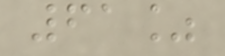61%
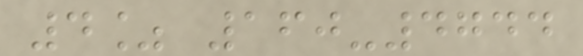4% 160-4744
